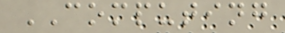COMPUTING
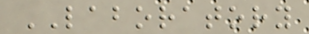LABORATORY
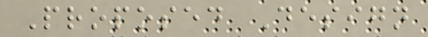Proposed Design
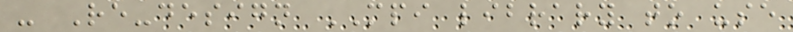- Re-design MPI library to use
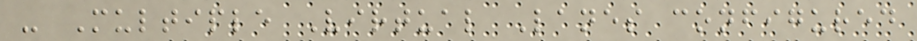- Multiple Virtual Lanes configured
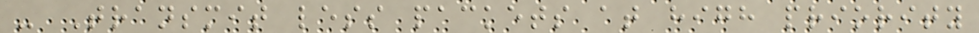- Transmit less packets at high priority
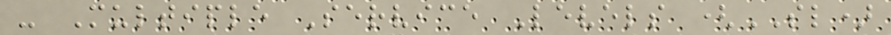- Multiple Service Levels (SL)
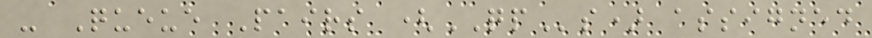- Queue Pairs (QPs) assigned
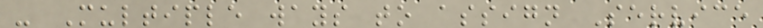- Multiple ways to assign Service
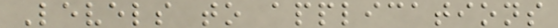Levels to applications
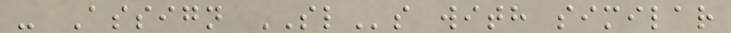- Assign SLs with similar
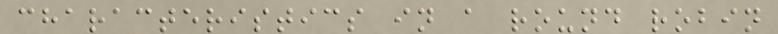characteristics in a round robin
